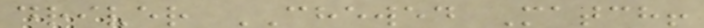driver CHEWED Match!
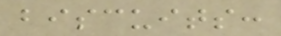biscuits:
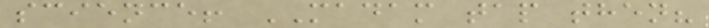science! MADAM tap then?
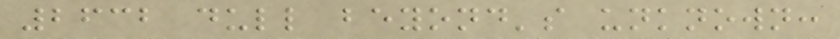2632 dull beyond's unknown:
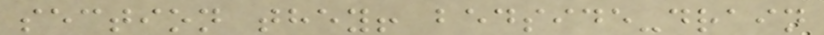section they! bedside-drain
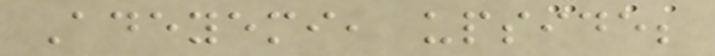Adeyemi, upside;
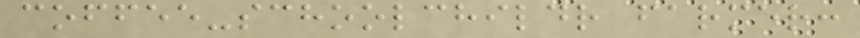coffee-schoolchildr farmer:
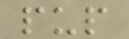pup
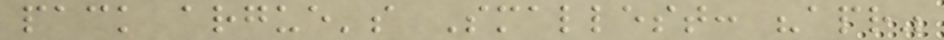pack argue's Smallest: "apr"
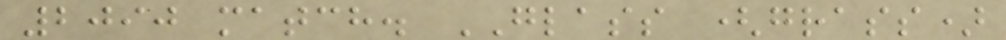2090 match. GLASS (grass)
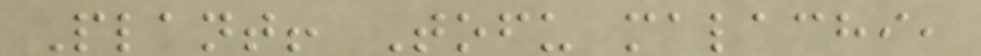Plant! Tofu malachi,
